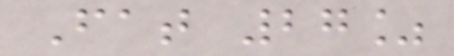Fat 27%
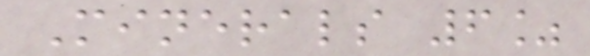Minerals 6%
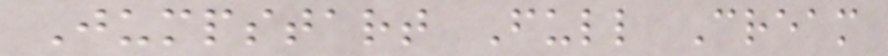Jumpstart Full Cream
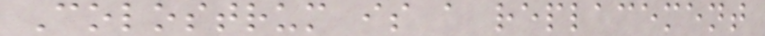Colostrum is a replacement
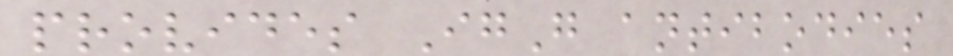provides IgG antibodies
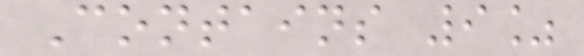Contains 9%
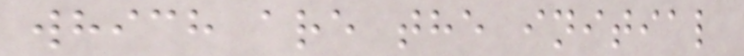which are the initial
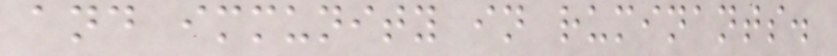and immunity in ruminants.
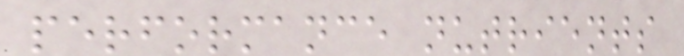performance nutrients
